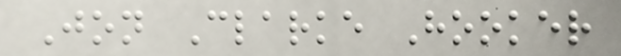Jon Clarke Hooker
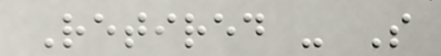Retired - S
